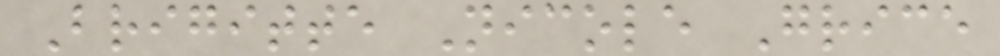Brigitte Nicole Grice
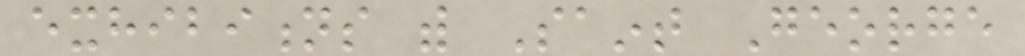exhibitions with Saint George
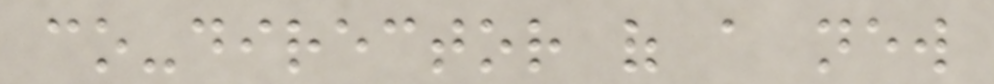co-director of a new
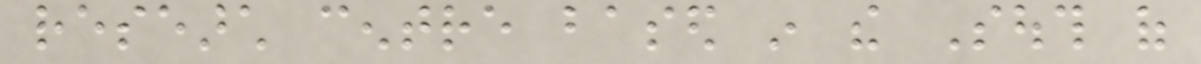research centre based in the South of
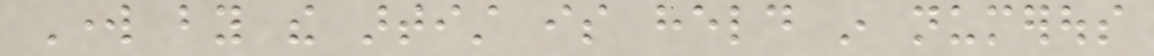Work by the artist is held in numerous
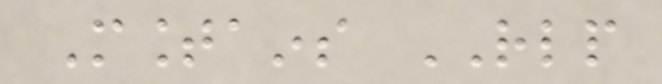Mountains RLP
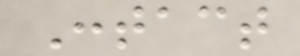Contact
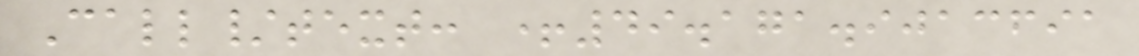Call/text: +49.171.9013691
